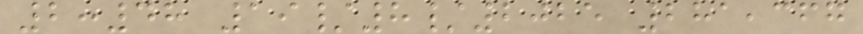2:48 19/8/2025 281,367
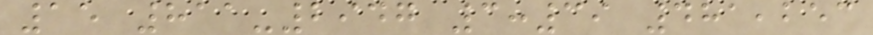15 811-2947 3:39 481,253
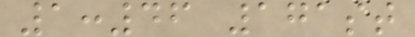1:46 171st
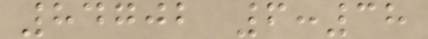84702 6:38
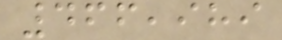466,989
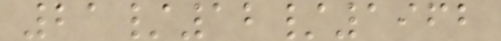21/12/1962
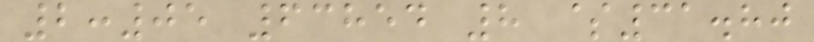2:05 63854 8 $31.80
